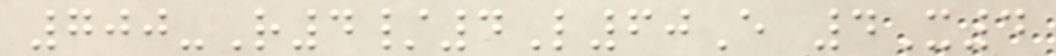700-R4/4L60E 4X4
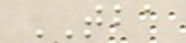TBA
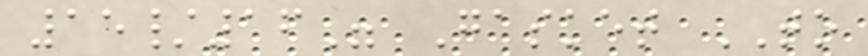15/16" Gasket TO
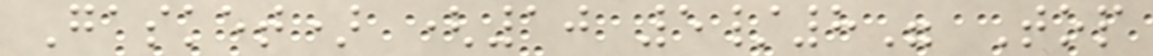Gasket) (10 5/8" Top
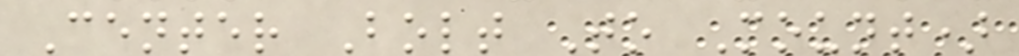Center Bolt To Mount)
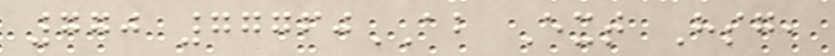770 77760AB Ext Hsg,
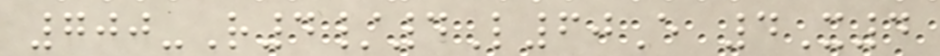700-R4/4L60E 4X4
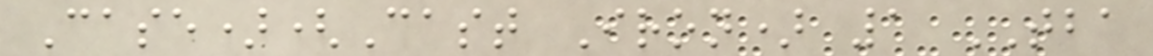Case)(Cast Iron) 1 TBA
